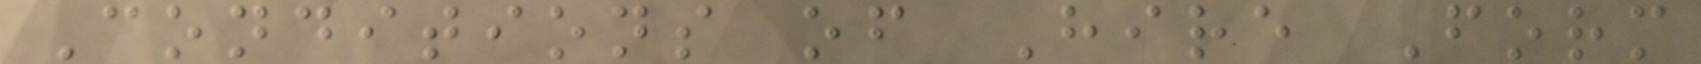Conditions of Hire Form
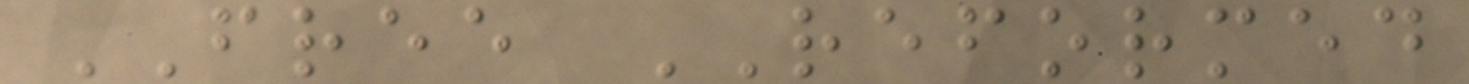FREE REFORMED
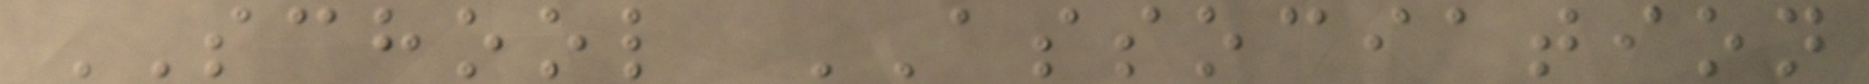SCHOOL ASSOCIATION
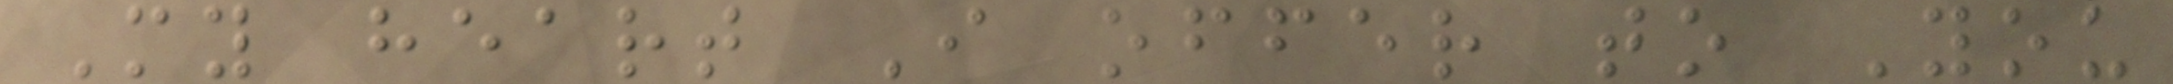My heart I offer to You
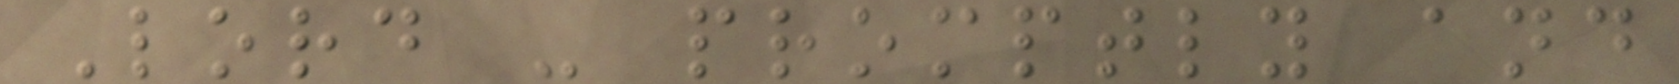Lord - promptly and
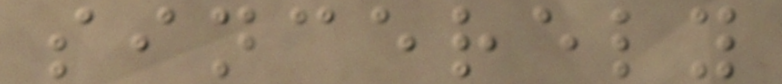sincerely
